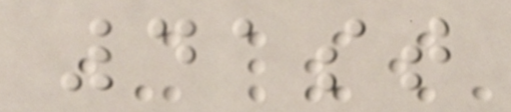41st
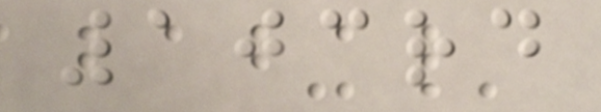103rd
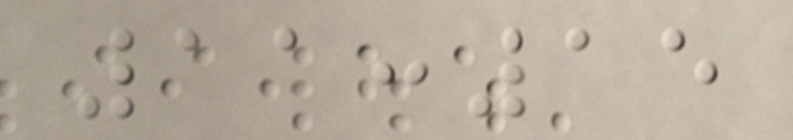11:15
